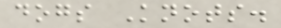dogs Knots.
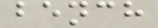bench
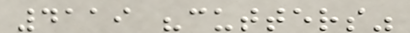4119 "cutters"
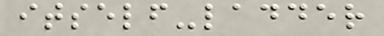itself-ladder
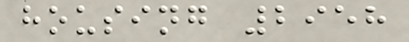housing 2958
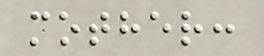mother:
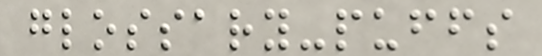glossary-puffs
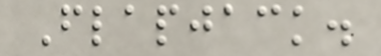Flapjack.
